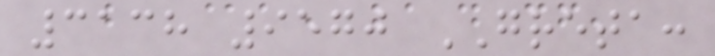3138 9570 GRETA:
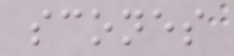scones
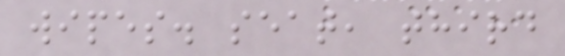wipes. seat, third
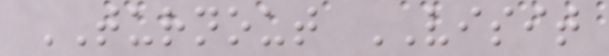TURNOUT VISIT
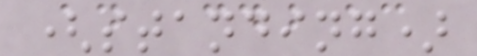(standing)
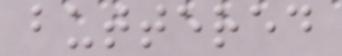buttered
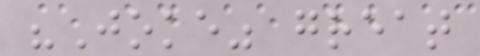"Joke" great
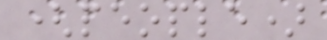(people)
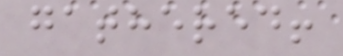gathered!
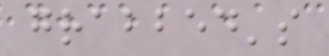grabbed's
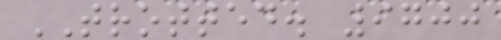TROTTED. 9700
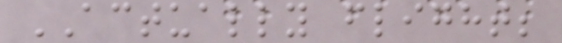ACTUALLY flight;
